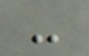-
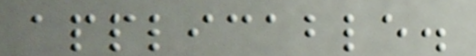applicable.
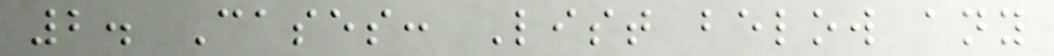2. Cases: List below any
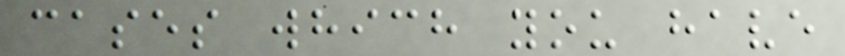cases which you have
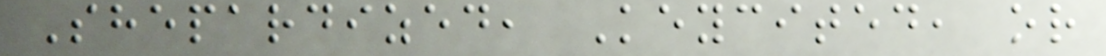Shepardized, Keycited, or
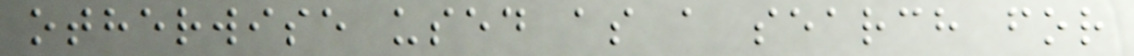otherwise used as a search for
